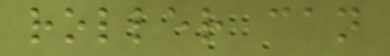roller can
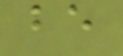be
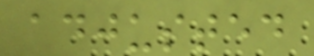adjusted
